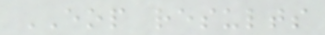EOP results
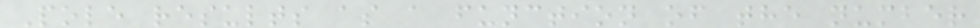Pole results as a function of the number
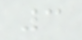3
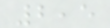2,5
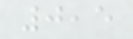0,5
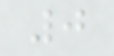0
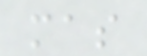mas
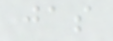jas
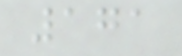171
